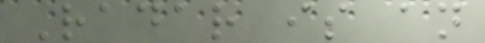Radar is an
